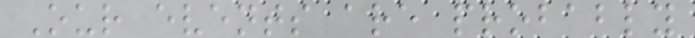Our events are probably
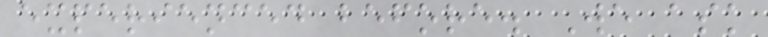experienced before. We ask
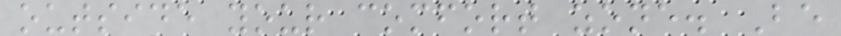outside your comfort zone. Be
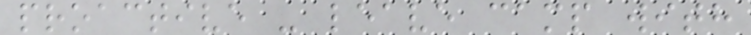proactive - leave camp with
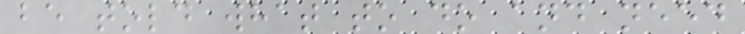be told what to do and need
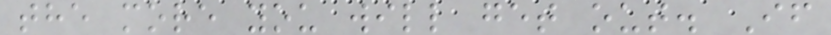the more you will get out. If
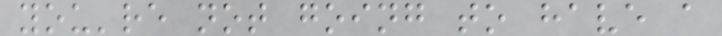you're not going to have a
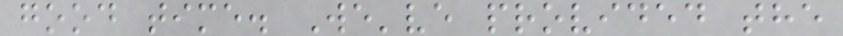good time. We've provided the
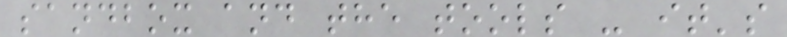sandbox and the tools - it's
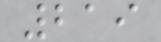219
